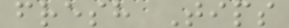fresh Tips
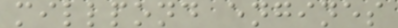millpond engines
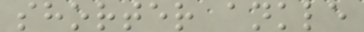shorter ankle
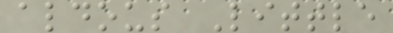aldous Little
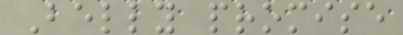Belly promise
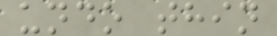undo thin
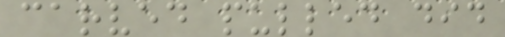carved pulled did
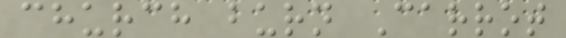church burn Carrot
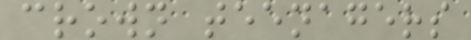crown teenagers
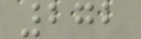272
